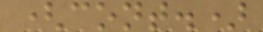(cont.)
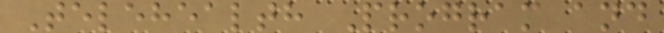Telehealth Program and
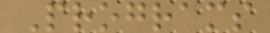Programs
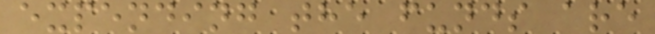expending the funds are
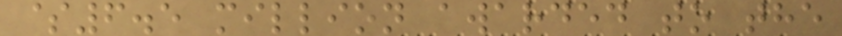$6.5 million awarded to the
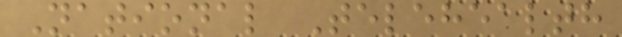National Telehealth
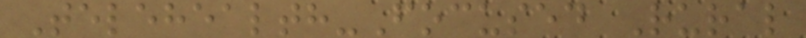Telehealth-Focused Rural
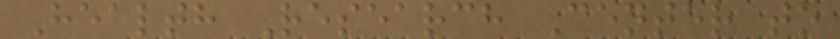Health Research Center to
